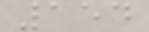154
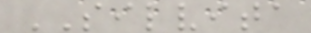SILVITA
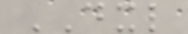DXL
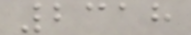2318
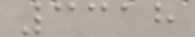3318
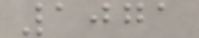1071
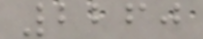2260
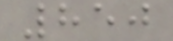850
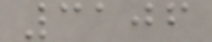3106
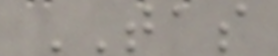TAS
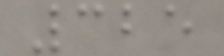325
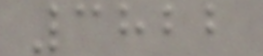3822
